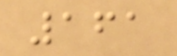161
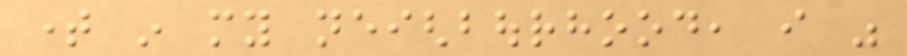time in my neighbourhood, i was
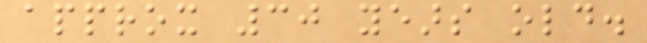approx 30 years old.
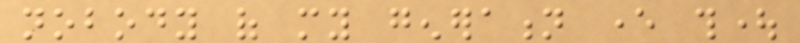nobody of my generation ever thought
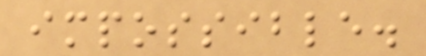impossible.
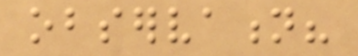observation?
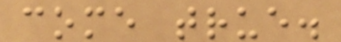come true.
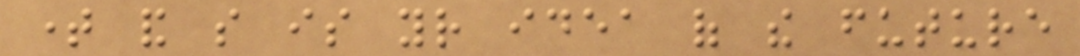time and so is your idea of the future
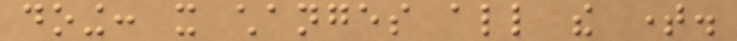doing: it changes all the time.
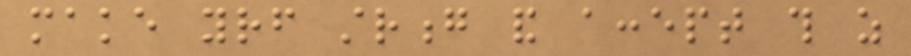make yourself strong and accept this as
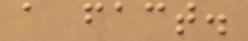a fact.
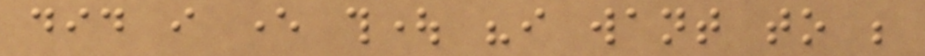did i ever thought "i want to be
